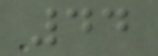44
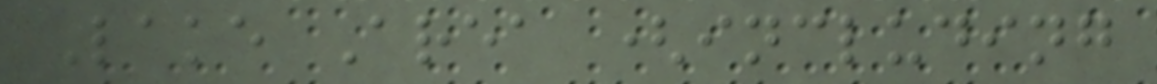Lake Area (including
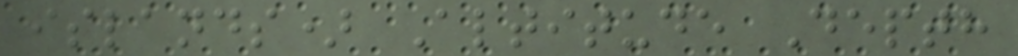islands) Altitude Depth
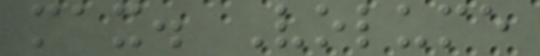max. Volume
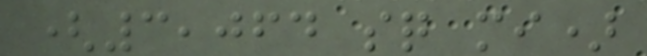(3,064 sq mi)
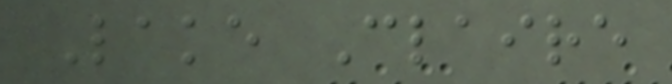Lake Claire
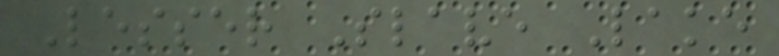Lesser Slave Lake
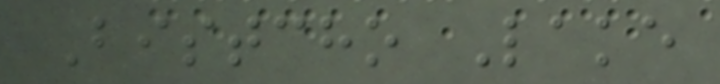Bistcho Lake
